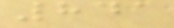841
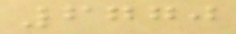6770
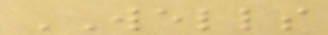WELLS
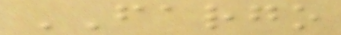FARGO
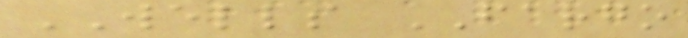WELLS FARGO
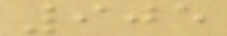905
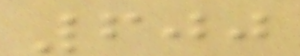600
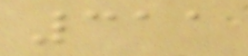311
